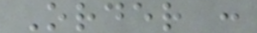Order :
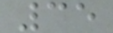35
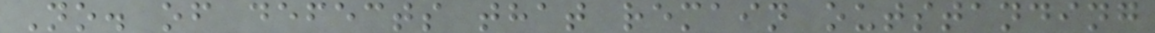No. of defects that remain outstanding
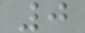0
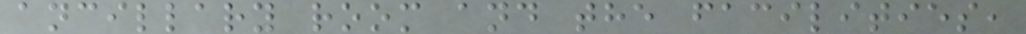ancillary room and the facilities,
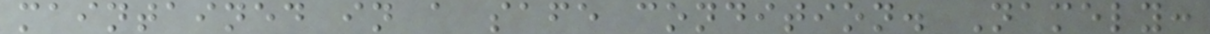maintained in a safe condition. Namely:
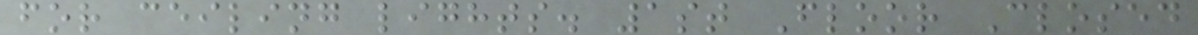for ceiling lights. 1st Floor Closed
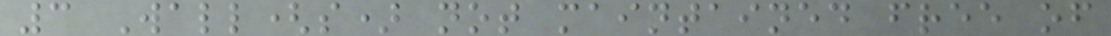3 Wall(s) not maintained free of
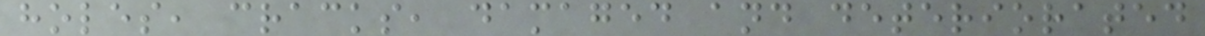holes, cracks, damaged and deteriorated
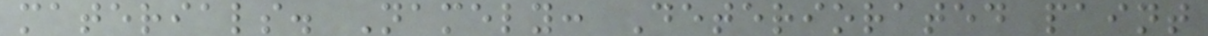materials. Namely: Deteriorated paint
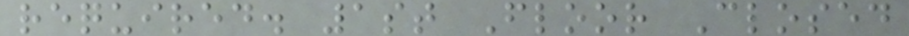required. 1st Floor Closed
